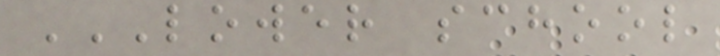LOWER SCHOOL
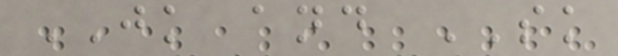JK and SK
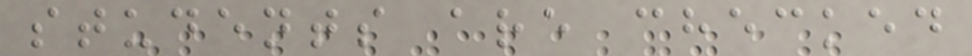students are checked
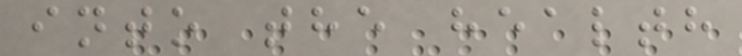into the health
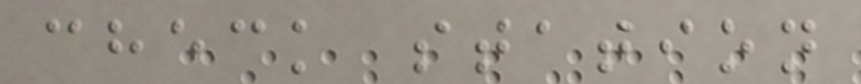check station
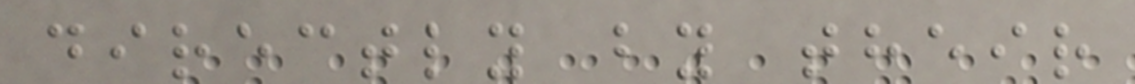directly by their
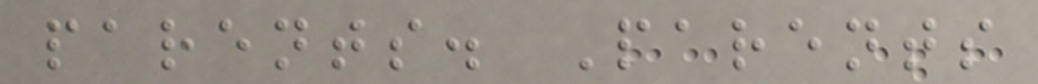parents. Parents
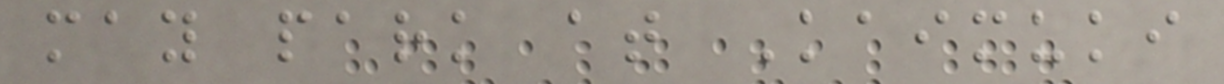may park at Kaimuki
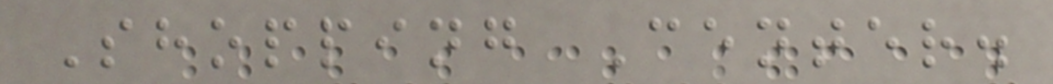Shopping Center.
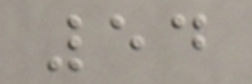54
